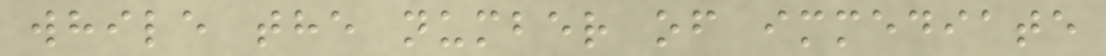while the number of immediate
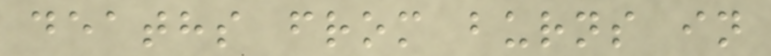deaths from burns in
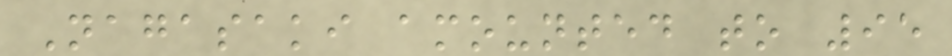Nagasaki amounted to 95
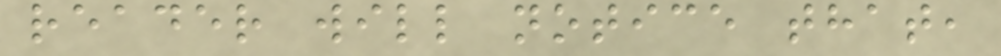reader will notice that,
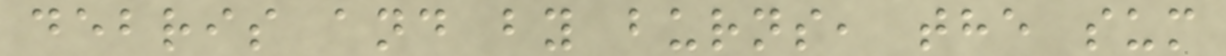debris and by burns, the sum
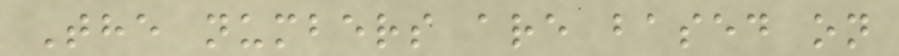The numbers are based on
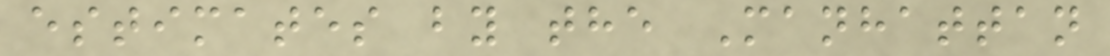estimates by the Manhattan
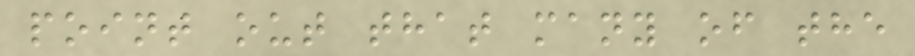point out that many of the
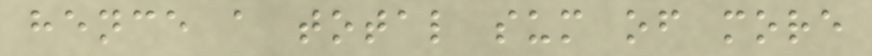hence a total sum of more
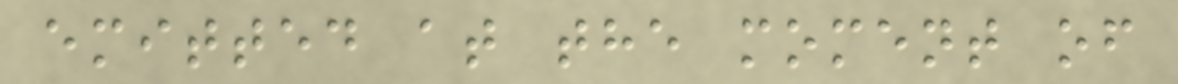emitted at the moment of
